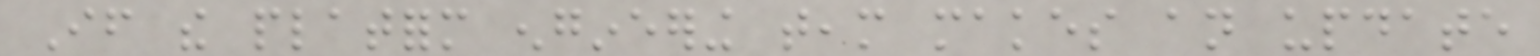If the platform engineering team makes an update
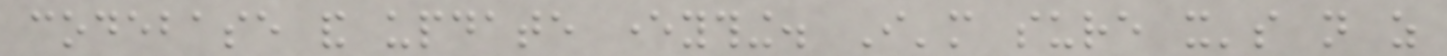codebase and update everything. I'm sure it's not as
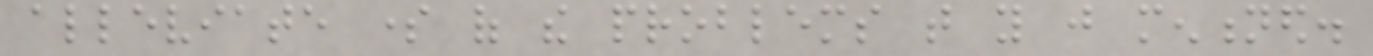alleviate some of the problems that you just mentioned.
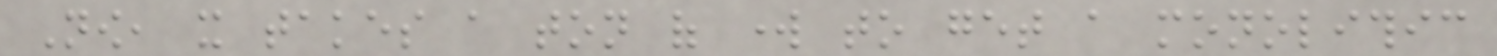Now, it takes a ton of work to get a monolithic
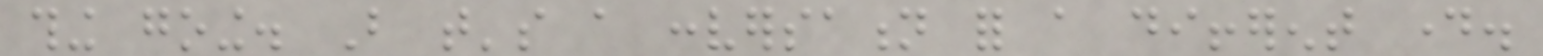thing going. But that's a conversation for a different day.
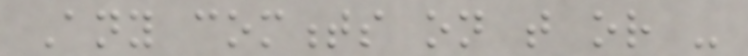Any comments on that or -
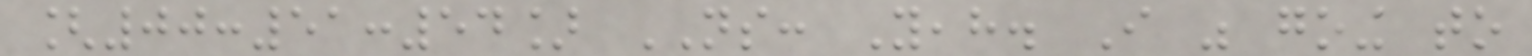[00:51:54] NS: Yeah. I was going to
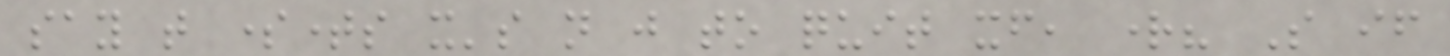say that sometimes it's not just to quit itself, right? So if
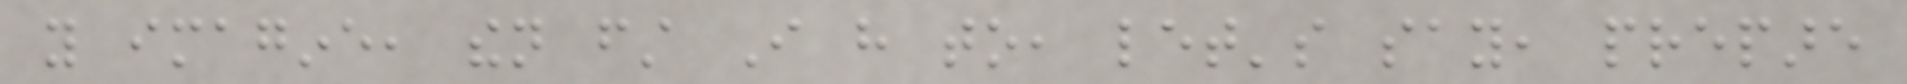you imagine, then first I have to, let's say, prepare
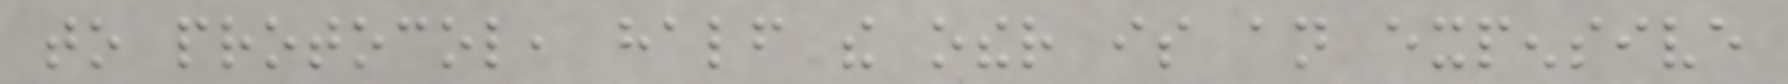to protocol, half the other is an expensive
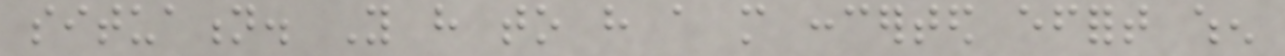situation. You have to have a more concerted effort when
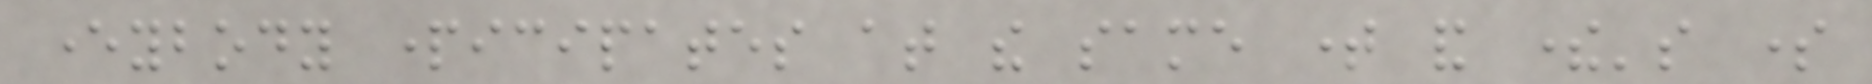everybody participates at the same time and there's some
